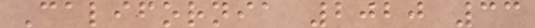California 2020 33
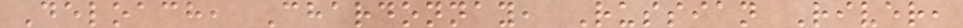Deloach, Chardonnay, Russian River,
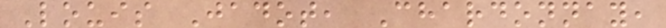Louis Jadot, Chardonnay,
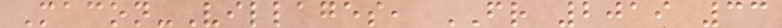Macon-Villages, FR 2019 33
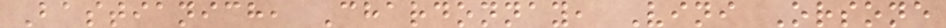Bastianich, Chardonnay, Vini Orsone
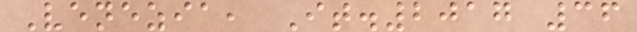Venezia, It.2017 36
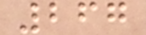267
